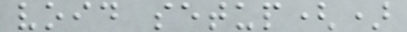void setup()
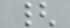{
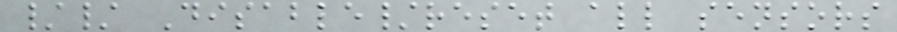// Disable/reset all sensors
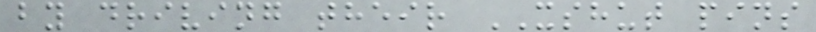by driving their XSHUT pins
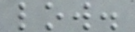low.
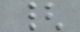{
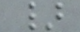}
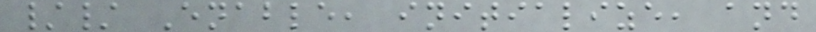// Enable, initialize, and
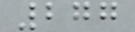277
